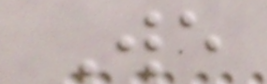We
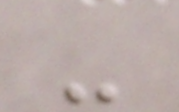-
